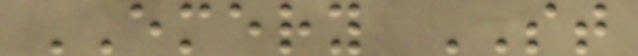EMERY ST
